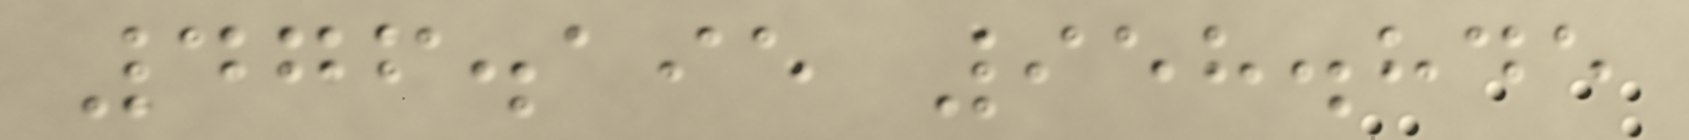476.195 958.845
